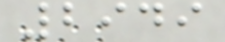2949
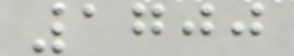1700
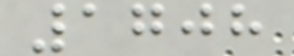1708
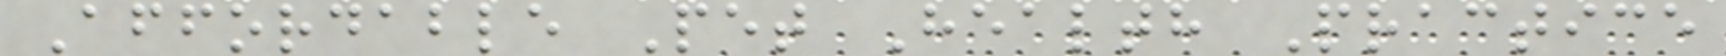Affordable Pet Health Practice
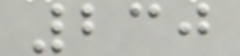230
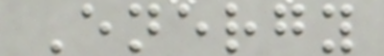Energy
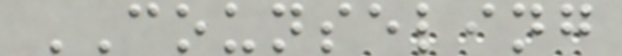COUNSELING
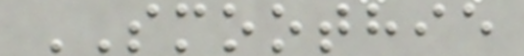SMOOTHIE
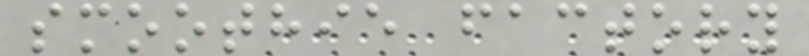smoothie factory
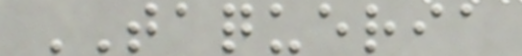TAQUERIA
